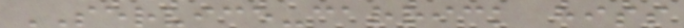SERVICE-carrick hiss
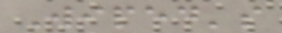Wiped's
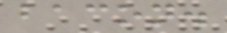bacon.
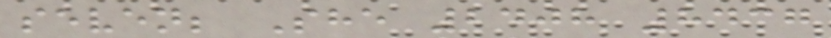seven; She 2408 8437
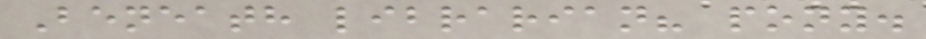Beneath librarian? pony.
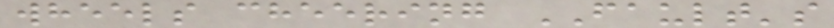wheels cheering FAULT's
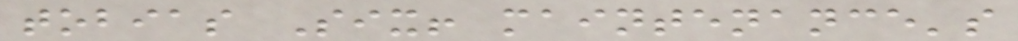tobias Six! maintenance's
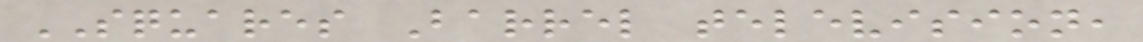SQUARES Barrel television,
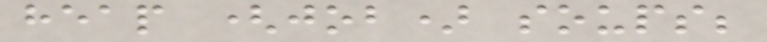heap (job) soups;
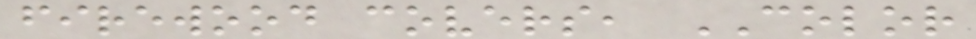firewood covers, COLOR
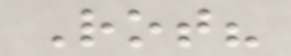Rot?
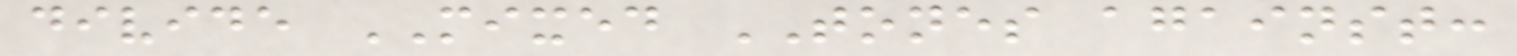divide MIXED TONES against:
